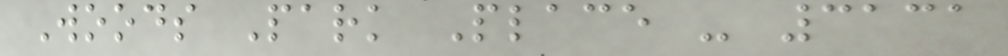Woods Park Place - 3131
